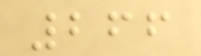266
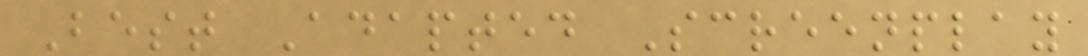Best Adapted Screenplay
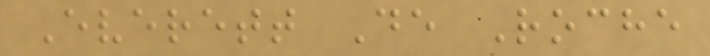Everett De Roche
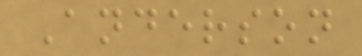Anderson
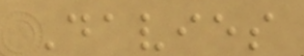Davies
